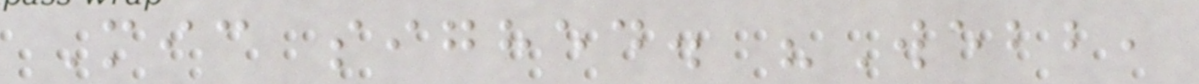Mic sighed. "Webb,
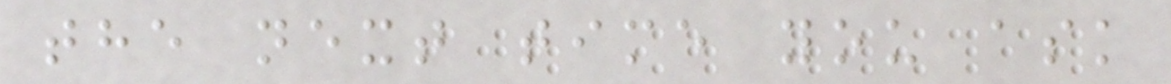the next time you ask
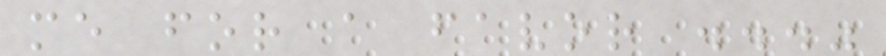me for a favor ..."
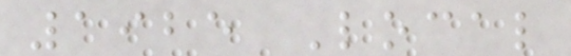1925 Local
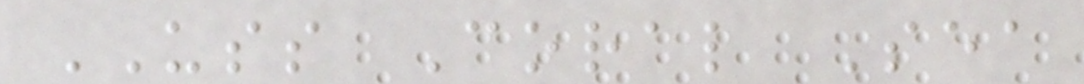USS Coral Sea
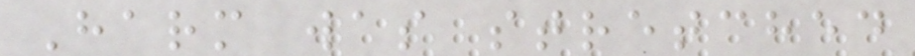Harm was stretched
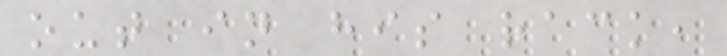out in his rack,
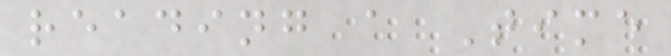reading a Time
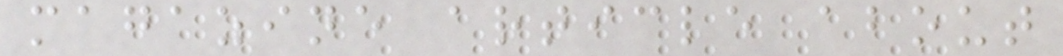magazine article about
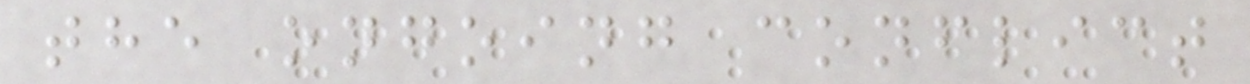the ongoing conflict
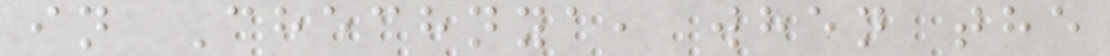in Chechnya, when the
